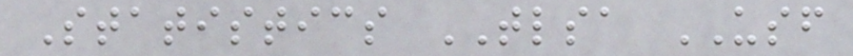Statistics TLSA USF
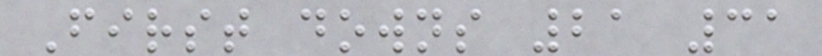First downs 21 31
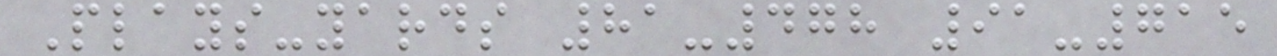Plays-yards 81-478 91-715
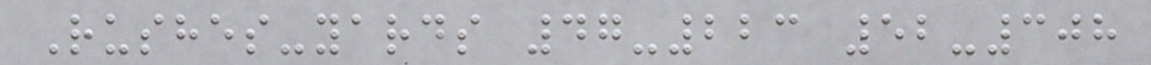Rushes-yards 47-223 52-308
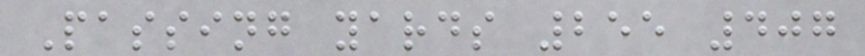Passing yards 255 407
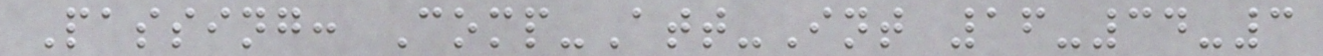Passing: Comp-Att-Int 16-34-3
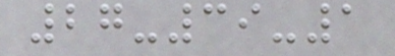27-39-1
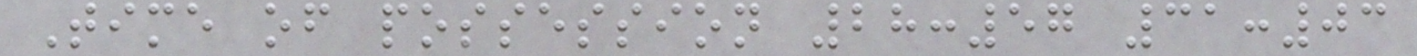Time of possession 28:57 31:03
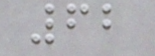62
